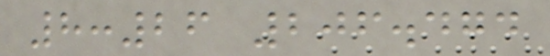8:26 206.474
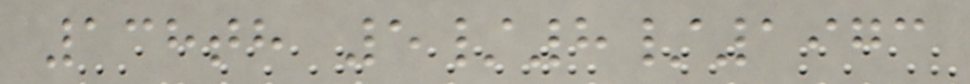138th 5/8/1973
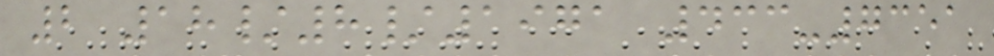2 18/8/1971 433-7351
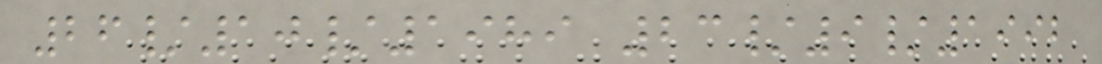26/10/1989 23/9/1992
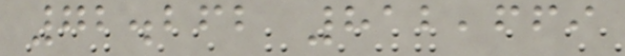72.262 812,669
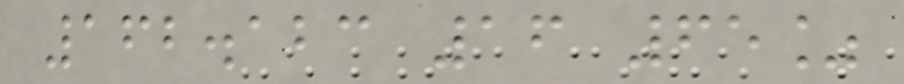162.123 16 65%
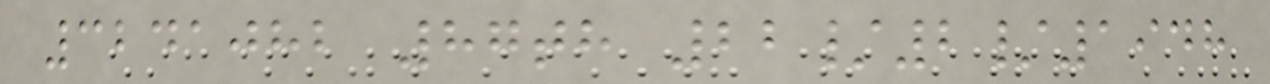3241082 87th 22/2/1948
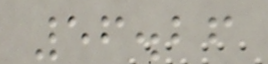56.26
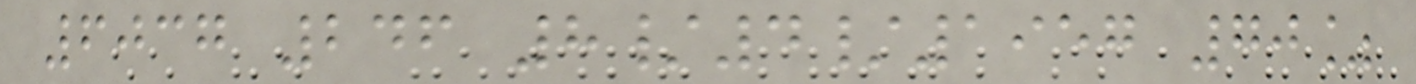6037 246 8/4/1957 70%
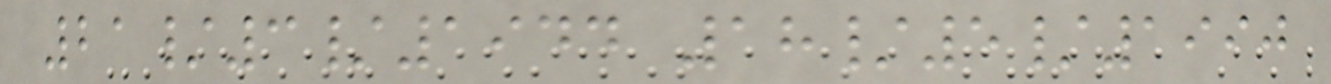21/3/1944 18/5/1990
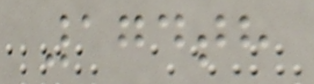174th
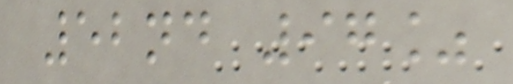52nd 97%
